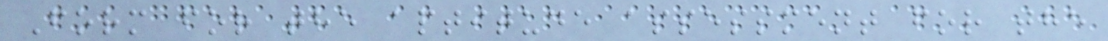Form for the aptitude assessment for the
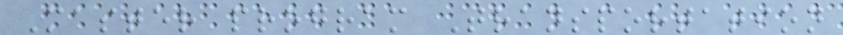Master program Transportation
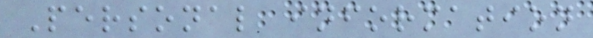Personal information
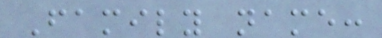Family name:
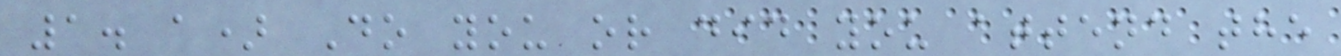1. a) Do you or did you attend the
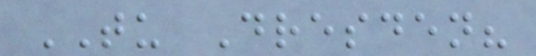TU Dresden?
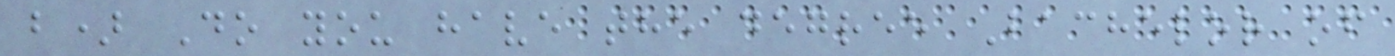b) Do you have the degree Bachelor of
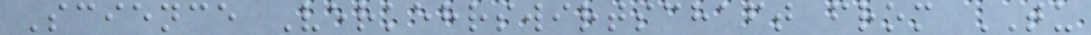Science Verkehrswirtschaft from TU
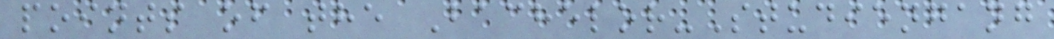points of the Bachelor-Studiengang
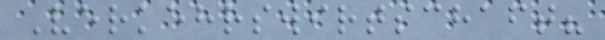Verkehrswirtschaft?
